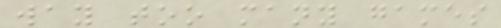way too many games
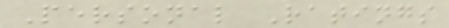Personal Ratings
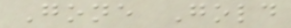Gone Gold
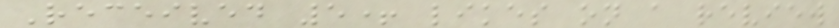Received 5+ likes on a review
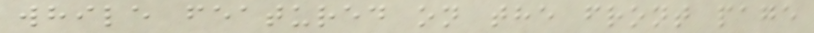while featured on the front page
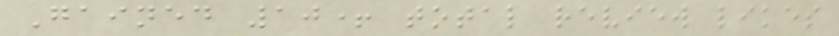Gained 10+ total review likes
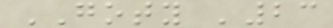GOTY '23
